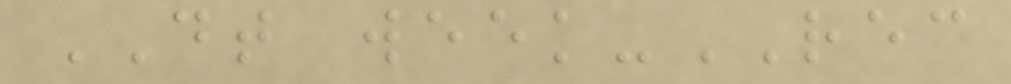DT week-REC
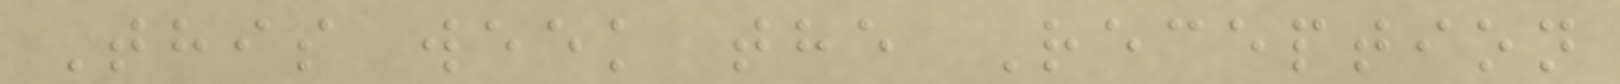This week the Reception
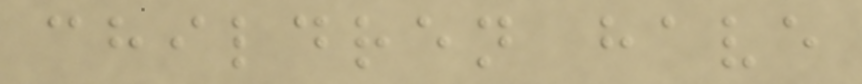children have
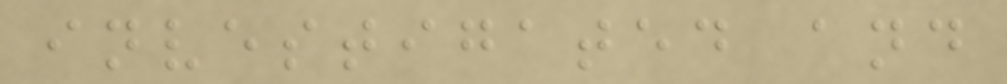investigated and
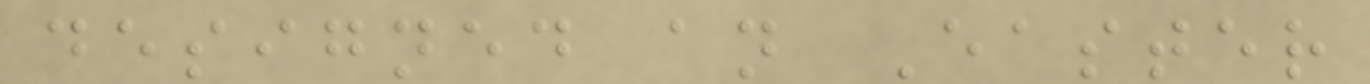designed an Easter
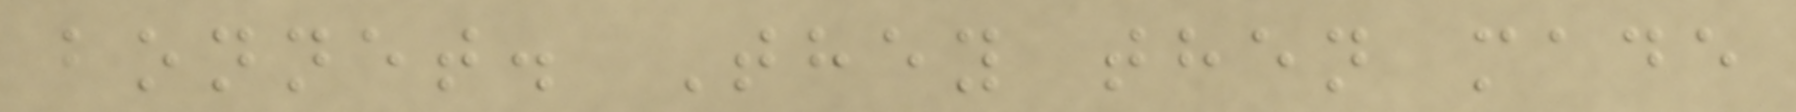bonnet. They then made
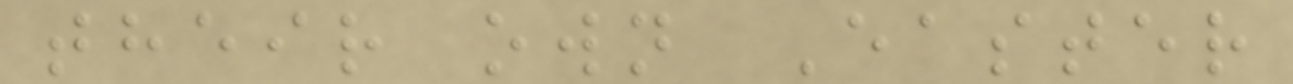their own Easter
